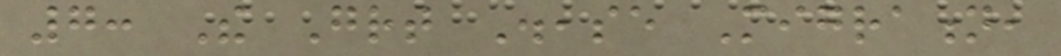7: The Great Disease Migration,
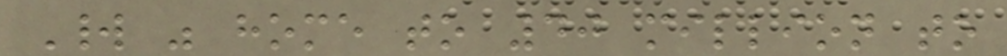World was home to 40 million to
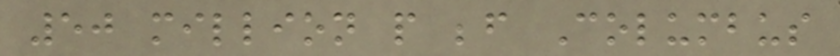50 million people before Columbus
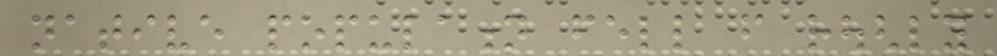native population fell from roughly
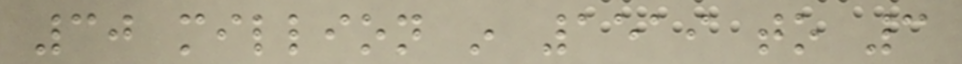30 million in 1519 to 3
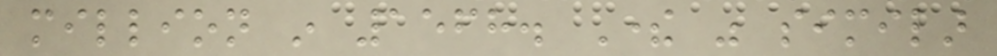million in 1568. There was similar
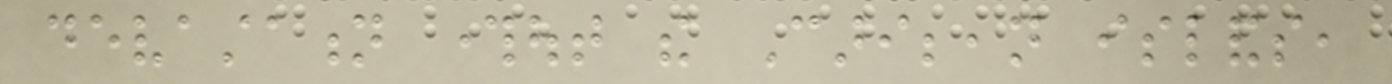devastation throughout the Caribbean islands,
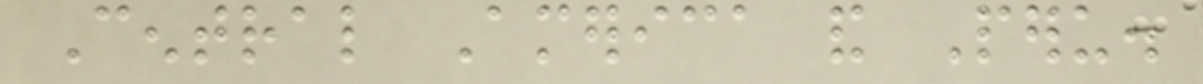Central America and Peru.
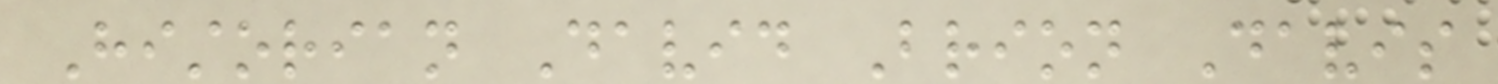Historian David Brion Davis
